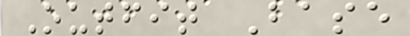Outfit Base
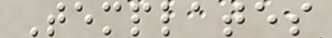Templates
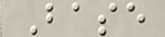Base
